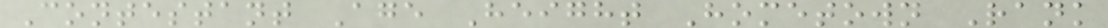Contestant Age Height Hometown Rank
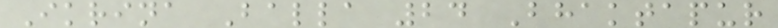Ikrina Balla 24 Bhaktapur
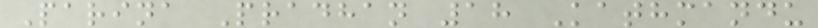Parina Pradhan 18 Kathmandu
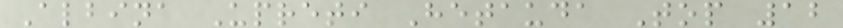Albina Upreti Hetauda Top 12
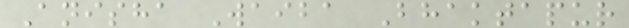Anisha Waiba Bhaktapur
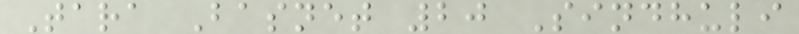Tara Basnet 20 Sindhuli
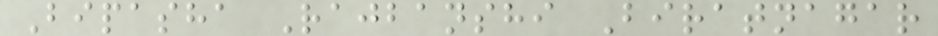Bipasha Rajbanshi Biratnagar
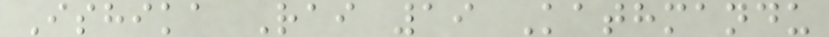Ishika Rai 19 Kathmandu
